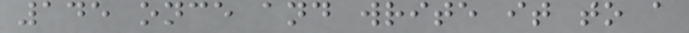145 once and write it to a
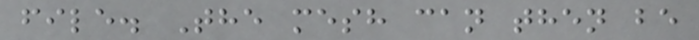file. The mesh can then be
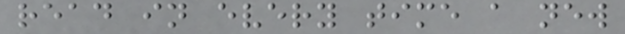read in every time a new
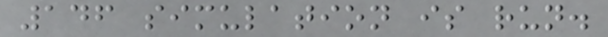146 simulation is run.
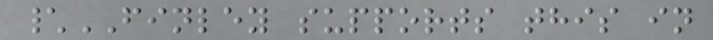\FINLEY supports this in
